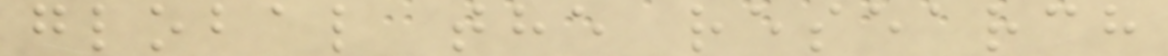global the research
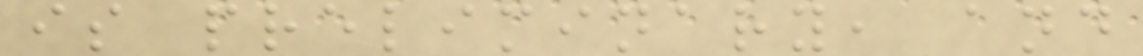is preliminary, and
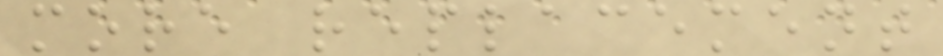more replacement
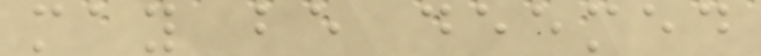may be deemed
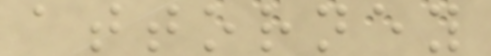attorney
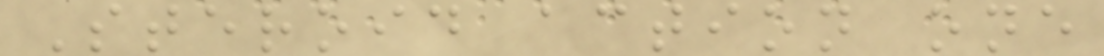Steroid action one
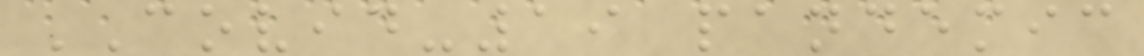COVID-19 pandemic
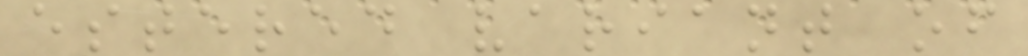estered variant of
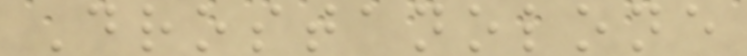Drostanolone
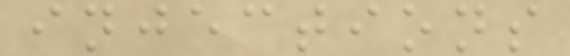injections
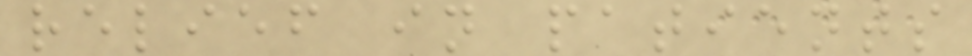relief in patients
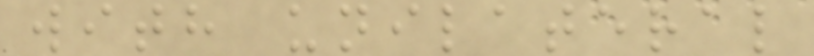with unilateral
